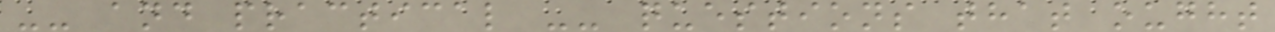-- and practical -- questions that ought
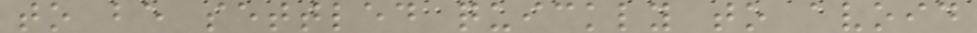to be settled quickly to avoid
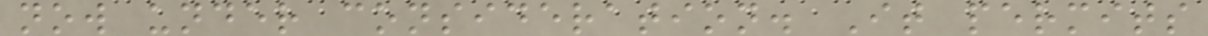now under consideration. It permits
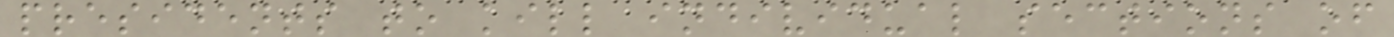presidents to kill individual sections of
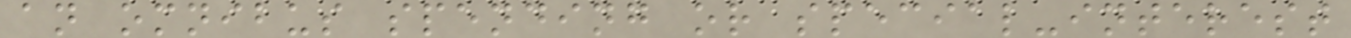an omnibus spending or special-interest
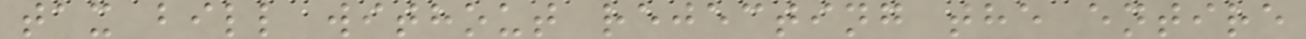tax bill without rejecting the entire
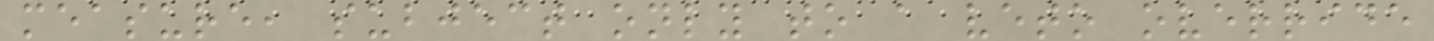measure, subject only to a veto override
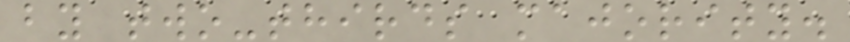by two-thirds majority.
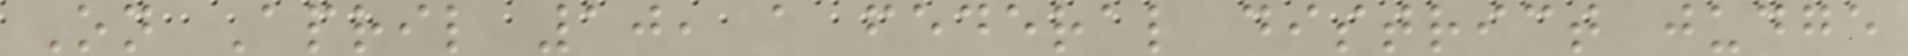On April 10, a federal district judge
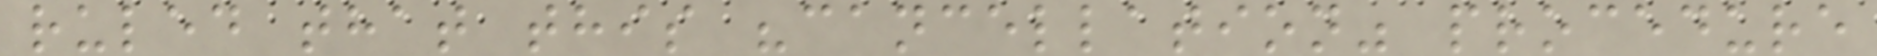ruled that this "cancellation" procedure
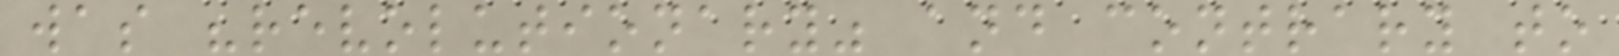was "revolutionary" and contrary to
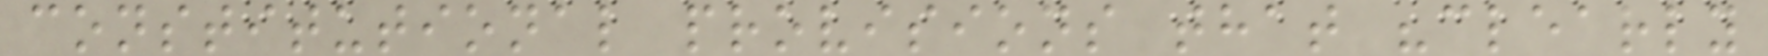constitutional provisions that "clearly
